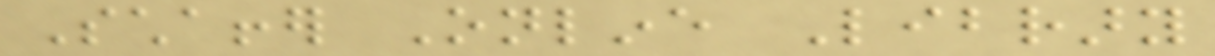Schaffer Online Library
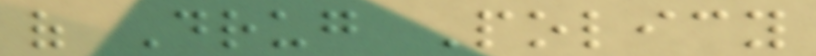of Drug Policy
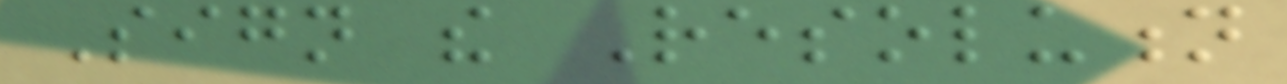Sign the Resolution
